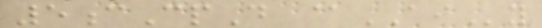5cCpD @AIy
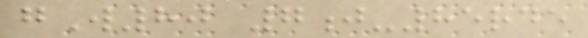gW80 7j-85rde
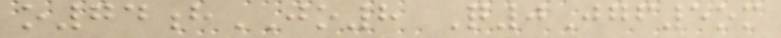o74hJO8 Q0Jgf5om
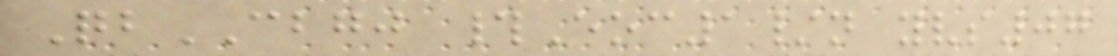QbCBGJ #Eoc1/n yvs07
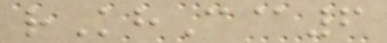rKhC@6
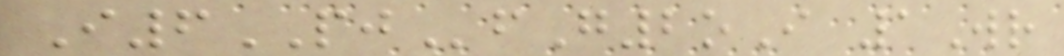I6PJfG2oI 1Wr
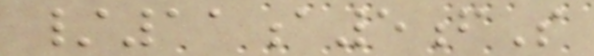/11a5fS
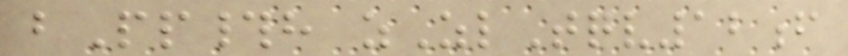bPp#h zZlTqv12f
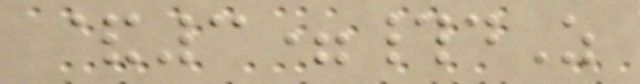&3=#dZ
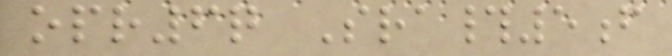opr6q Sra#5f
